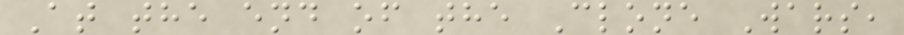At the end of the Clone Wars,
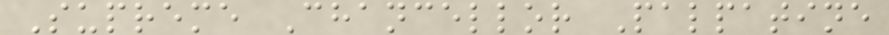Supreme Chancellor Palpatine
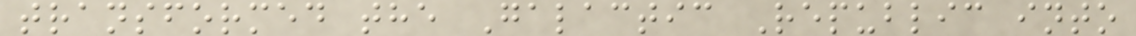transformed the Galactic Republic into
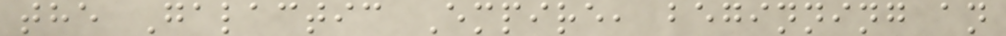the Galactic Empire, beginning an
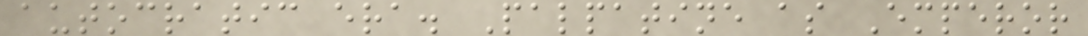autocratic era. Palpatine as Emperor
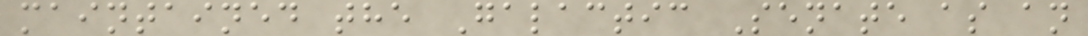maintained the Galactic Senate as an
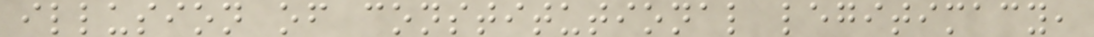illusion of constitutional legitimacy,
